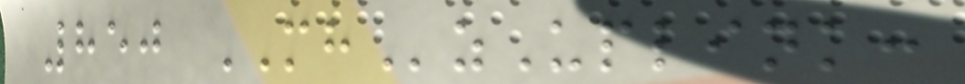850 MHzUplink:
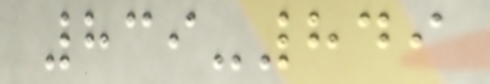839-849
